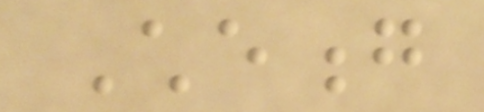Cheong
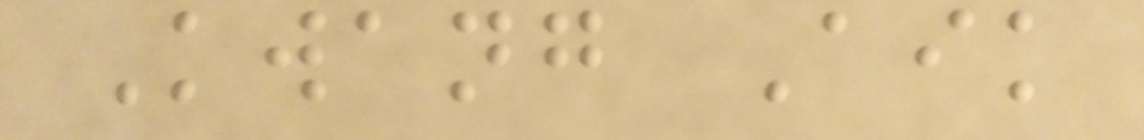Kwang Aik
